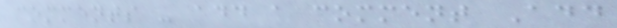comments - add a comment Add
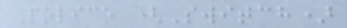Police (Switch)
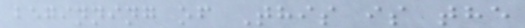beginning of This is the
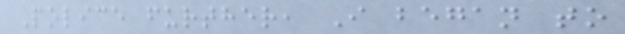Police further, I began to
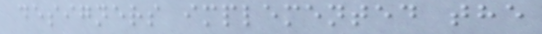designers implemented the
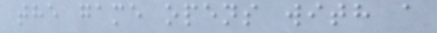the game opens with a
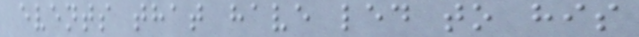events that have led to his
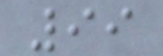99
